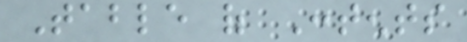Table of Contents
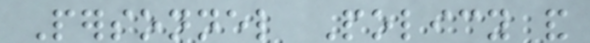Personnel Policy and
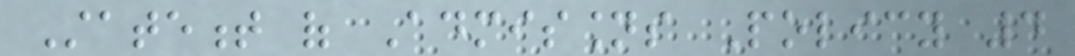Statement of Admissions Policy 4
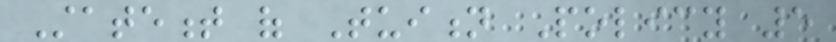Statement of Tuition Policy 5
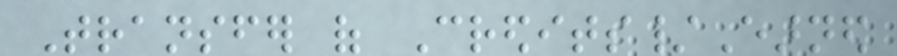Transfer of Credits/Earned
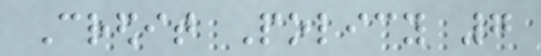Credit Policy 7
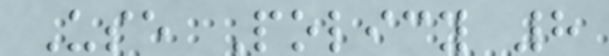Use Policy 8
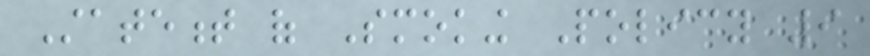Statement of Smoking Policy 9
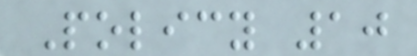Policy 10
